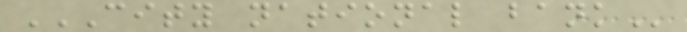CITY NATIONAL BANK
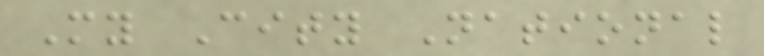My City National
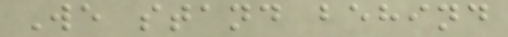We stand behind
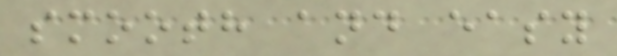smooth and easy
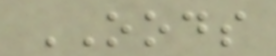OODS
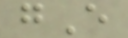gE
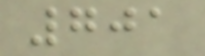701
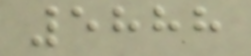5888
